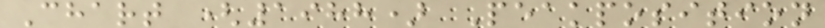Chart (1988) Peakposition
